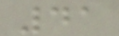41
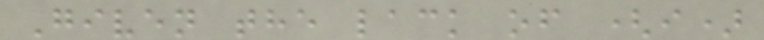Given the lack of (i)
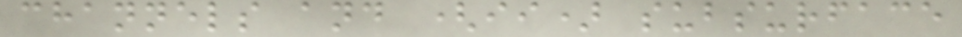channels and (ii) subsurface
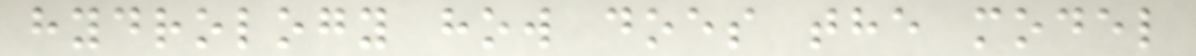hydrology how does the model
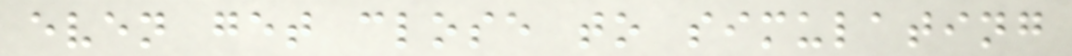even get close to simulating
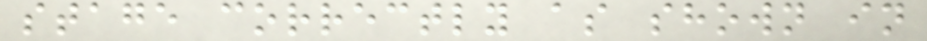stage correctly as shown in
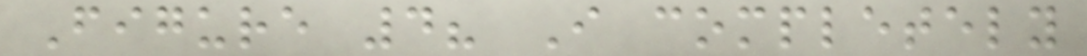Figure 4? I completely
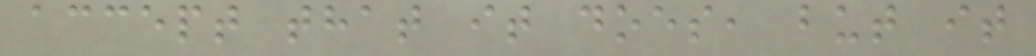accept that it does, but it
